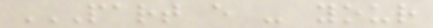PART E - YOUR
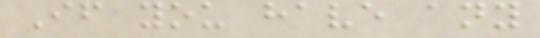If you have any
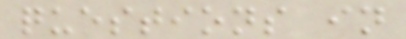questions in
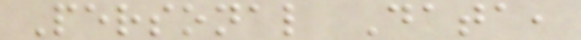Personal Data,
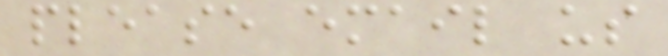please email us
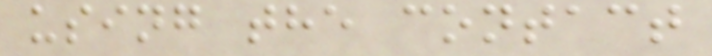using the contact
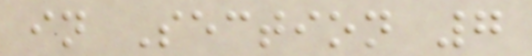in Section 7
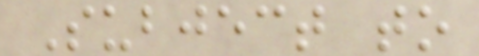Subject to
